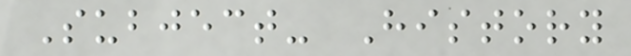Subject- History
